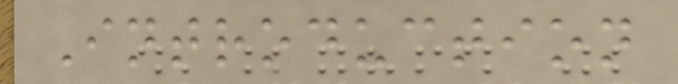Introduction
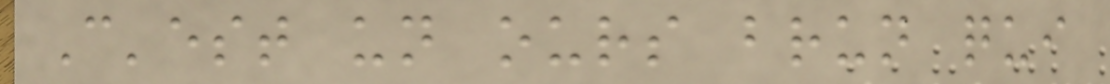C'est un ours brun qui
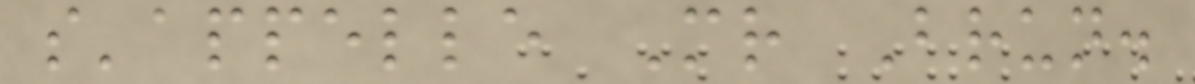s'appelle Mr Brun.
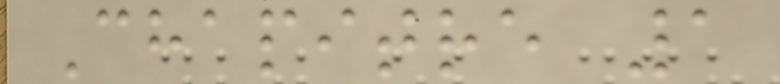Chapitre 1
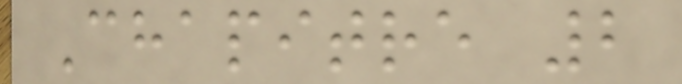Chapitre 2
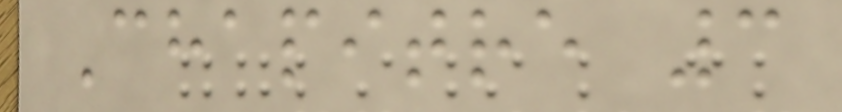Chapitre 3
